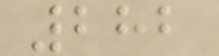282
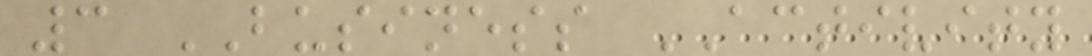3 BUSINESS ACTIVITY
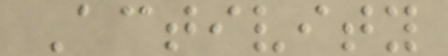Activity
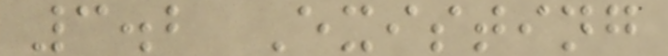3.2 Existing
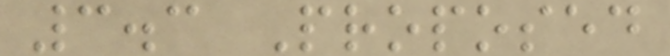3.3 Proposed
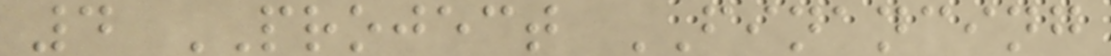4 PROJECT FINANCING
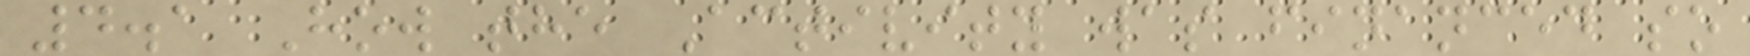4.1 How the Activity was financed so
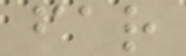far
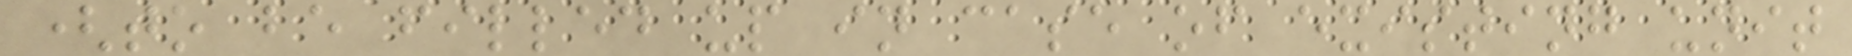(to be filled up in case of existing unit
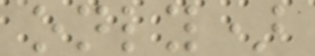only)
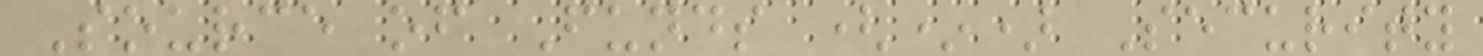Source of Funds (*) Security
